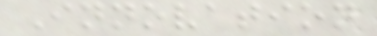Innovation
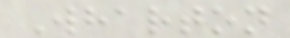Wharton
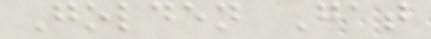Golden Gat
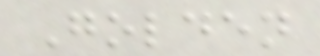Golden
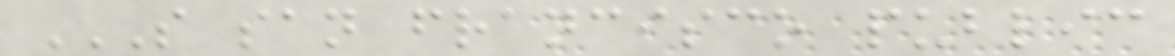S SAN FRANCISCO PUBLIC
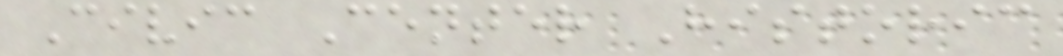Civic Center Historic
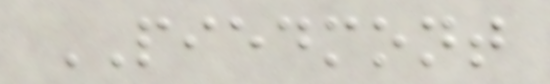PIEDMONT
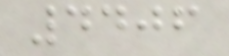4406
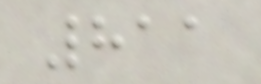811
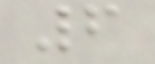6
